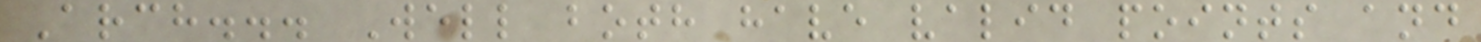Arch... Well both have valid points and
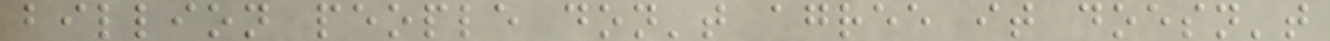billion people don't agree it doesn't
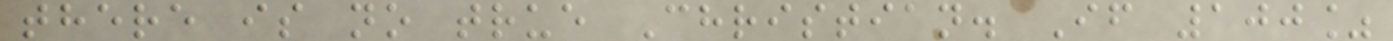there is no true Christian. If 100%
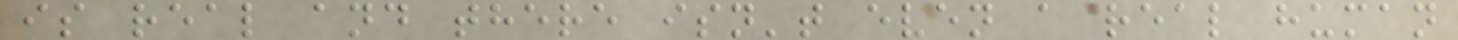is real and there isn't even a real human
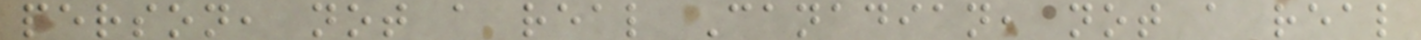person, not a real Canadian, not a real
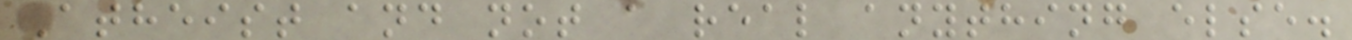Atheist and not a real anything else.
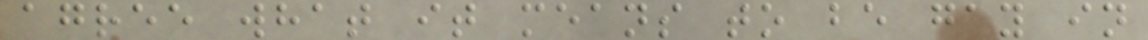agree what it means to be gay in
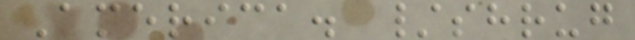America. /shrug
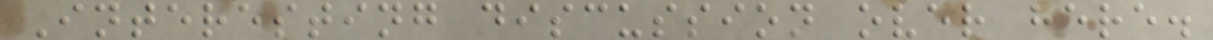Interesting discussion over here.
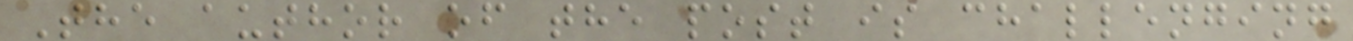The author of the post is challenging
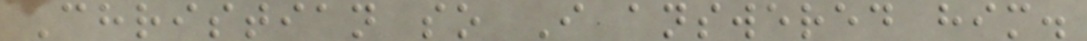Christian so I answered him.
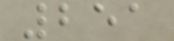251
